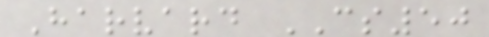Harvard CS50
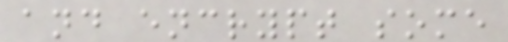and encrypt some
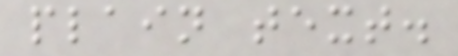plain text.
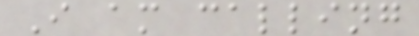I am calling
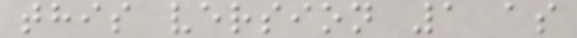this version 1 as
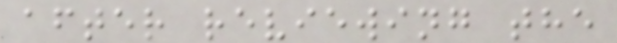after reviewing the
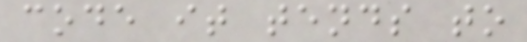code it tends to
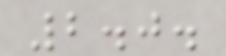2.0.
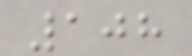108
